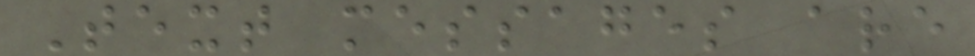Text messages are
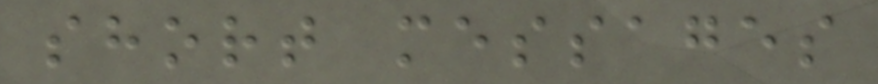short messages
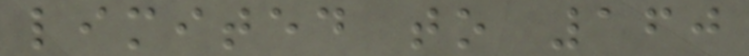limited to 160
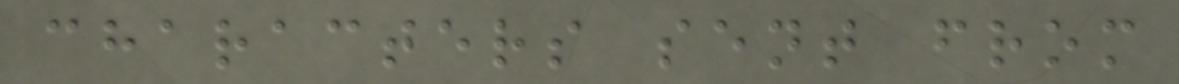characters sent from
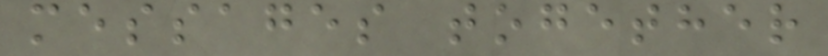messages together
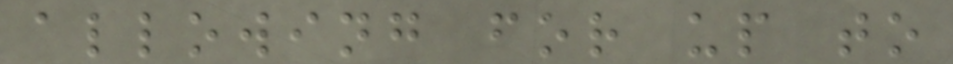allowing for up to
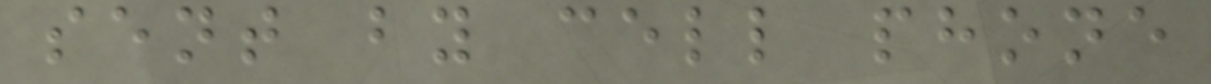sent by cell phone
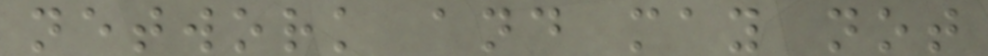network and may not
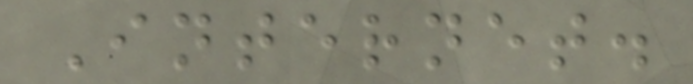Internet.
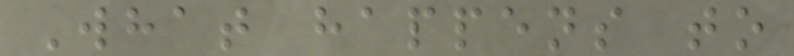What happens to
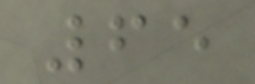65
